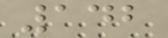142
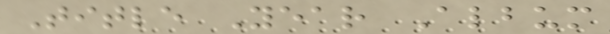Title Year Album
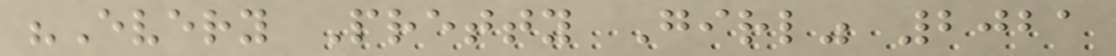"Every Pretty Girl" 2021
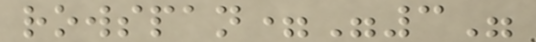rowspan="3"
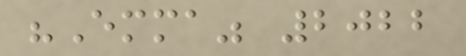"Emma" 2022
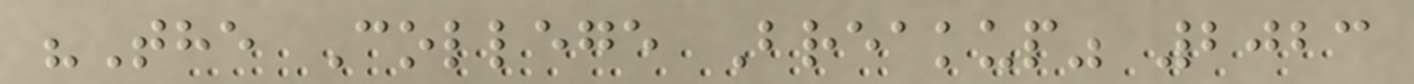"The College Breakup" 2023
